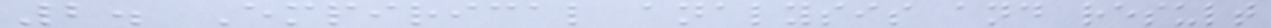2. Empirical analysis and result
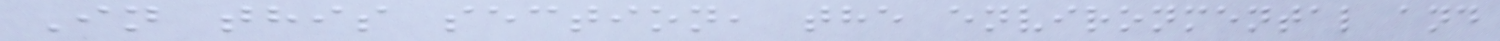In this section, the environmental and
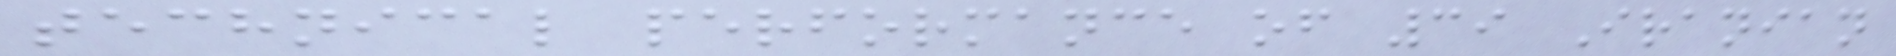technical performance of 39 Iranian
